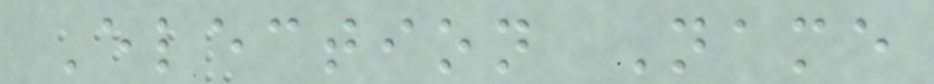Election Name
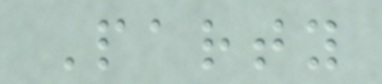Party
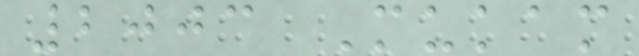2003 Mukam
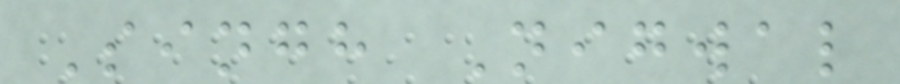Singh Nigwal
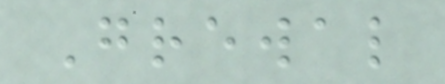Grewal
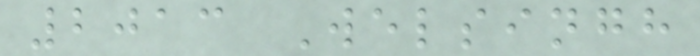2013 Welsingh
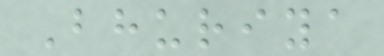Bhuriya
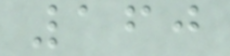160
